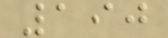190
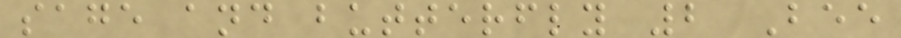sage and butterfly 2 Bee
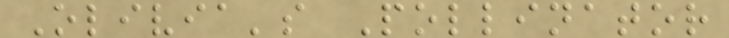Olivia's Pollinator
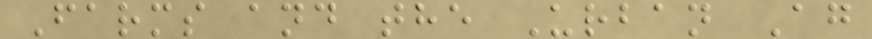Farms and the Urban Ag
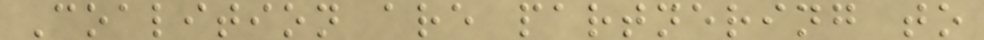Coalition are partnering to
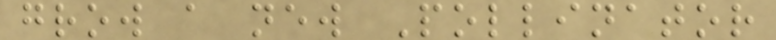grow a new Pollinator
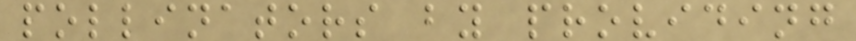pollinators by providing
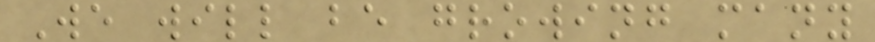We will be growing many
